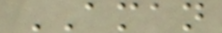AMAN
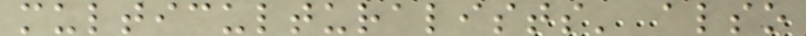multiculturalists' also
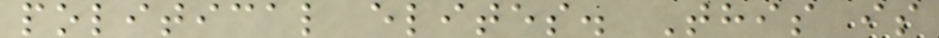political elites. This is
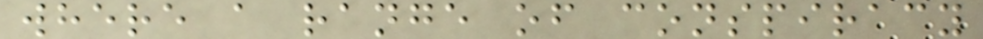where a range of conspiracy
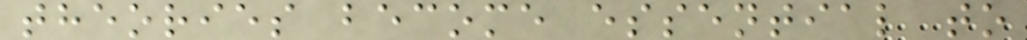theories become essential to
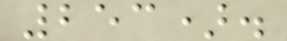253).
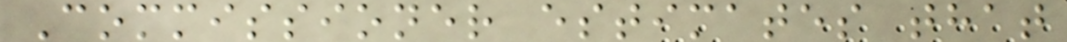Commissioner estimates that
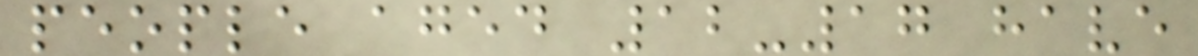people aged 12-17 have
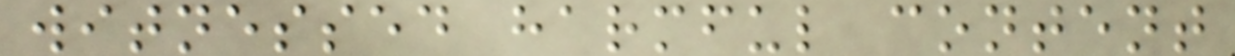witnessed harmful content
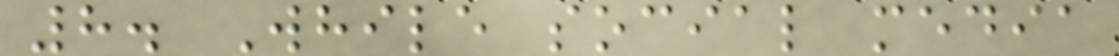8. While social media
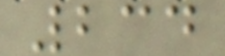234
